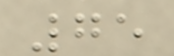75
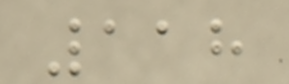118
